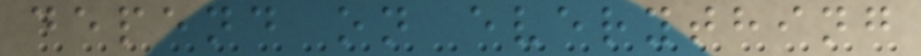depend on everything
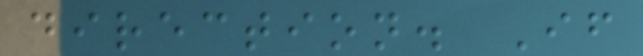direction. If
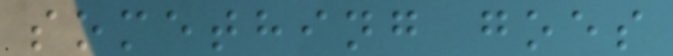something goes
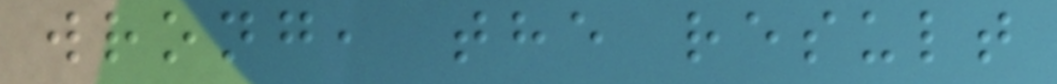wrong, the result
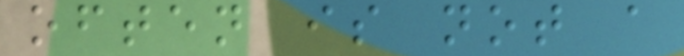often is not a
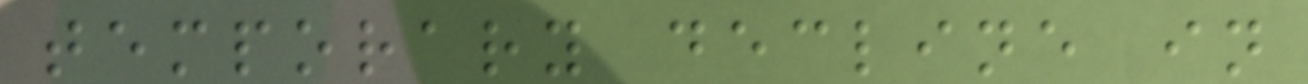temporary decline in
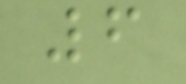6
